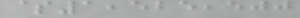$1,525,500
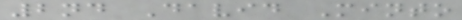2nd David Minto
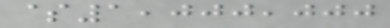$1,000,000
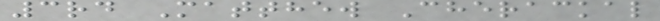3rd Matthew Cherackal
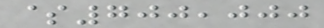$700,000
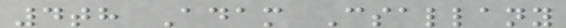4th Adam Csallany
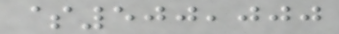$500,000
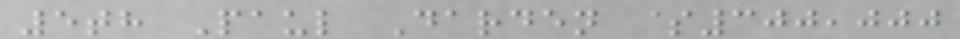5th Paul Darden $300,000
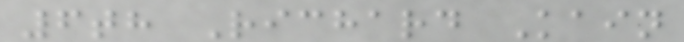6th Richard Kain
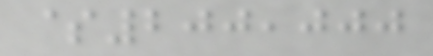$200,000
